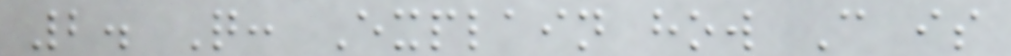2. Q: Explain how C is
